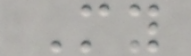My
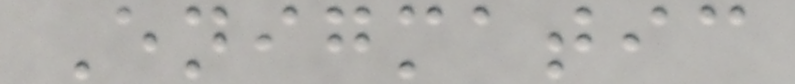Enigmatic
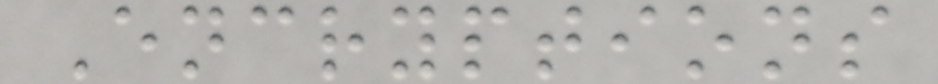Encryptions
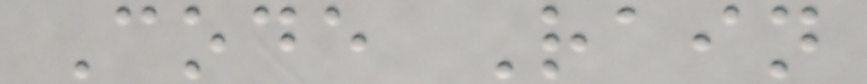Code Rain
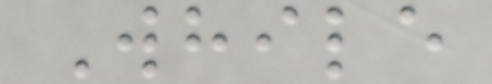While
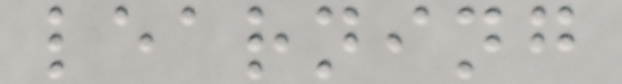learning
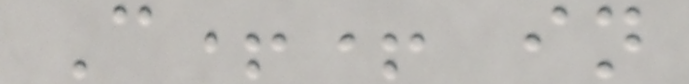C++ in
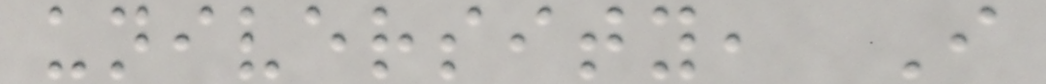university, I
